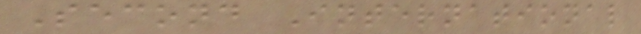Second International
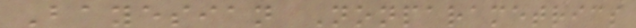Bayesian Nonparametrics
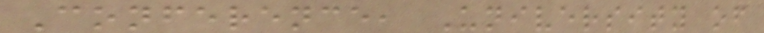Conference, University of
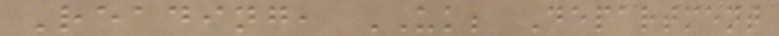Reading, UK; Department
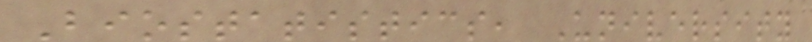Biostatistics, University
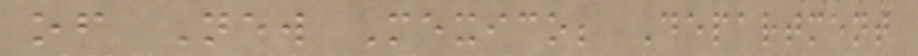of New Mexico; Department
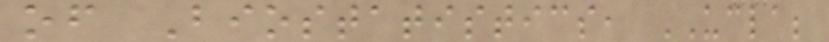of Biostatistics, UCLA;
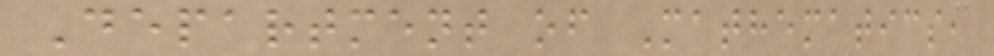Department of Mathematics,
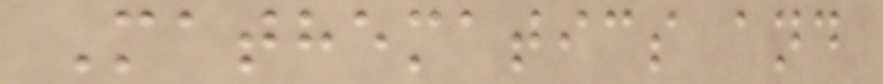Mathematics and
